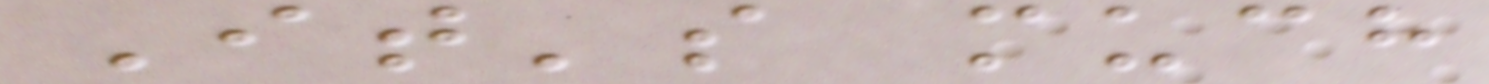It's much
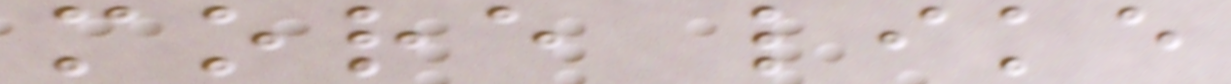more like
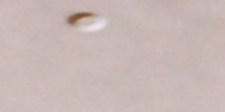a
